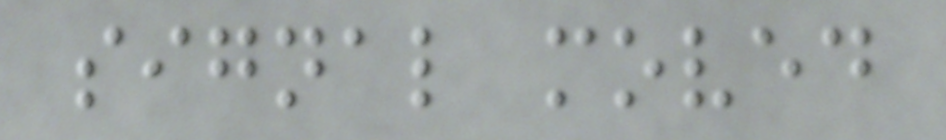signal moved
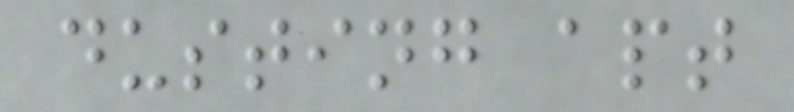dusting apt
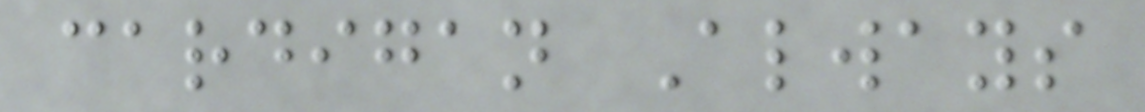cardigan Always
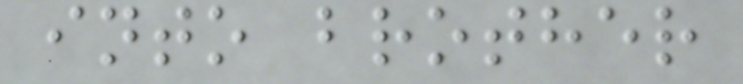into brother
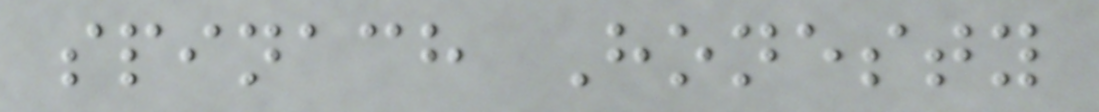spinach Honesty
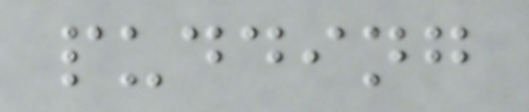pudding
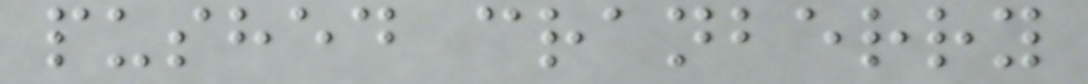pushed cranberry
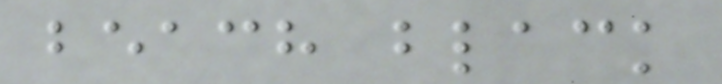beach black
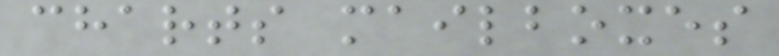charts mailboxes
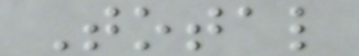Total
